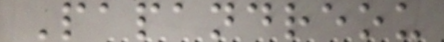Papandreou
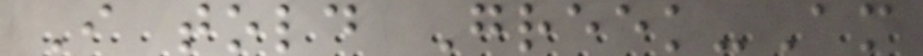I told Greek-Am
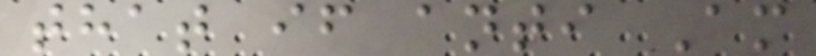that if anti Am
